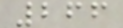266
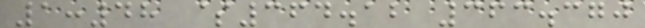1:48 $364.12 363.370
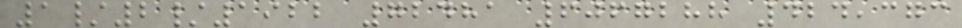1/2/1922 72481 6067288 424,373
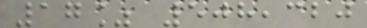17% 508,320
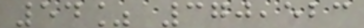54% 370,523
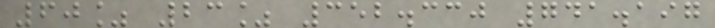60% 23% 352.330 741.197
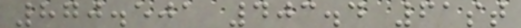870.501 403.4 61st
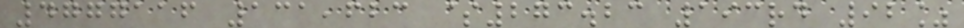4777116 131,623 $273.23 193rd 92%
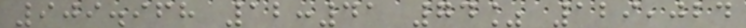909.968 12:41 74% 129,024
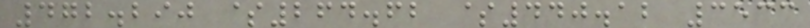472.290 $264.62 $440.12 3533
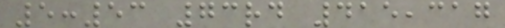5:53 73rd 415,317
